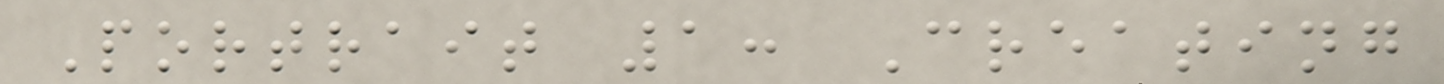Portrait 1: Creating
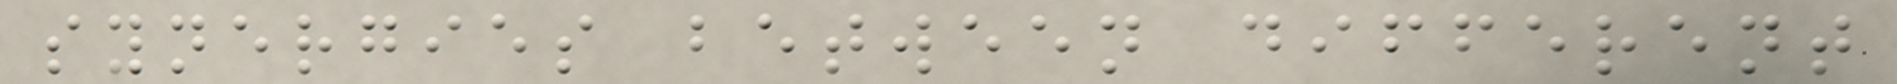synergies between different
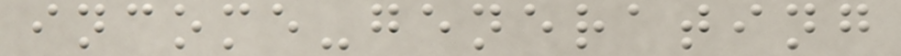income-generating
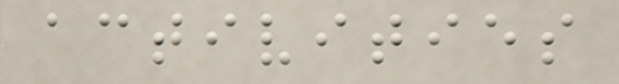activities
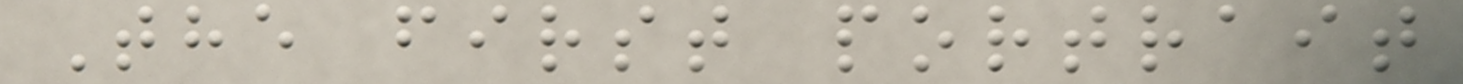The first portrait
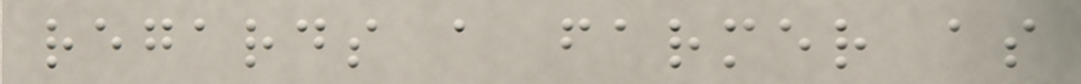regards a farmer as
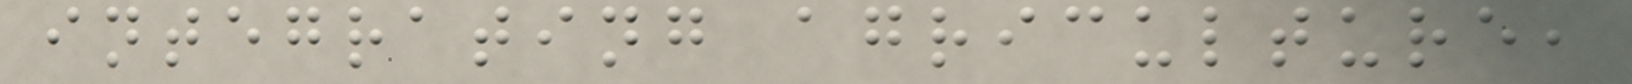integrating agriculture,
